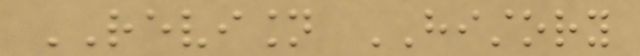REVISION HISTORY
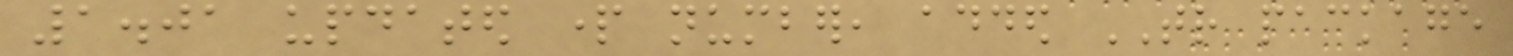1.01 updated part number, added TR package
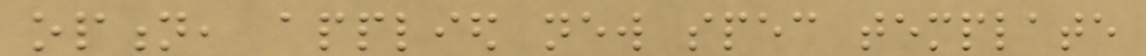option, applied new spec template
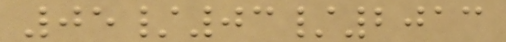05/03/2013
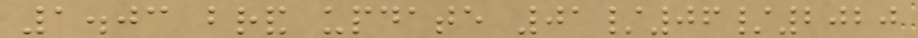1.03 brand update 01/06/2020
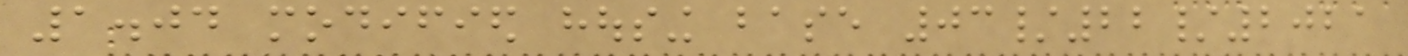1.04 modified housing base 03/22/2021
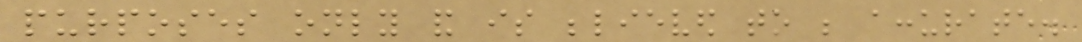purposes only and is believed to be accurate.
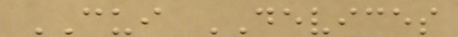CUI DEVICES
